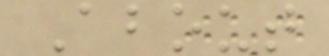About
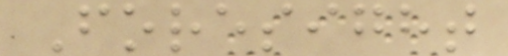Foresight
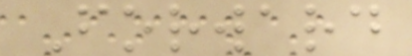Forward
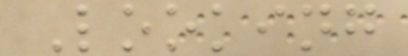Looking
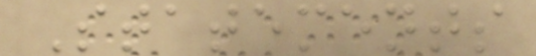Statements
